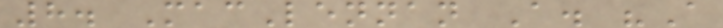8. MacLennan A. "A
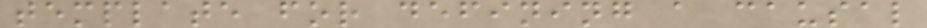template for defining a causal
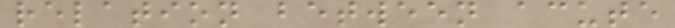relation between acute
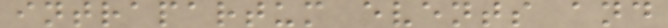intrapartum events and
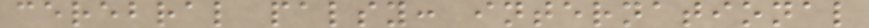cerebral palsy: international
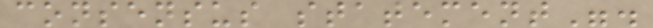consensus statement".
